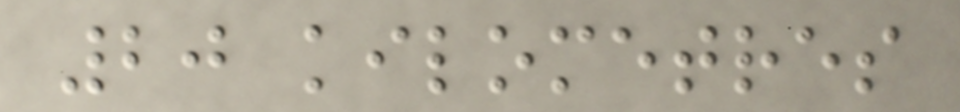20 kilometres
